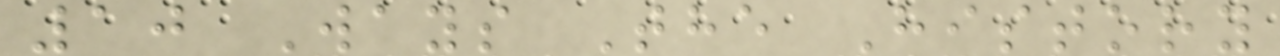10 Ways The History
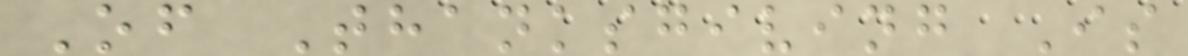Of Thanksgiving Is
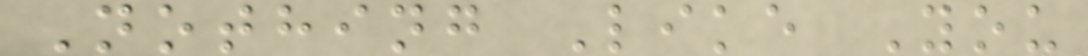Nothing Like You
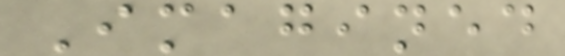Imagined
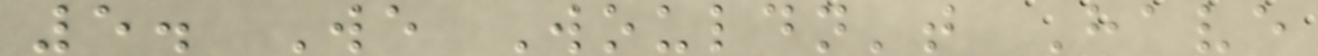5. We Wouldn't Have
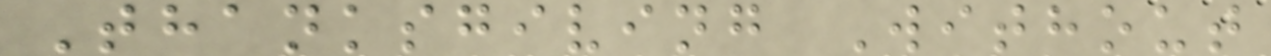Thanksgiving Without
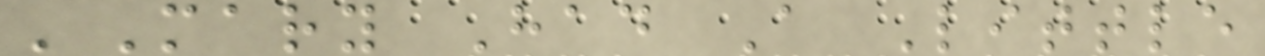'Mary Had A Little
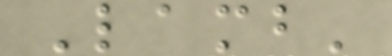Lamb'
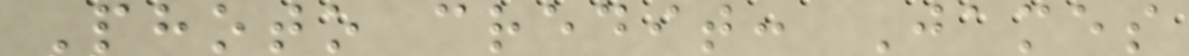Photo credit: James
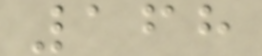168
